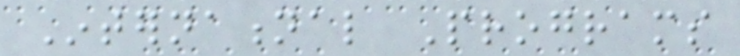International Programs
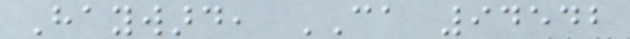Hayward, CA 94542
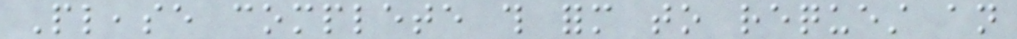Please complete this form to request an
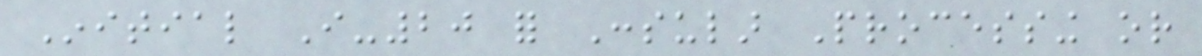Initial I-20 for Consular Processing or
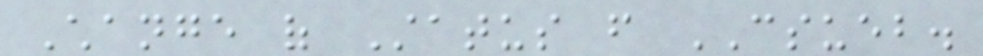Change of Status from CSUEB.
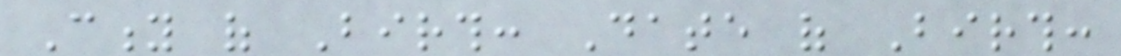City of Birth: Date of Birth:
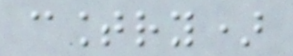country)
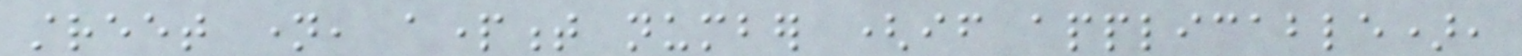street name, apartment number (if applicable),
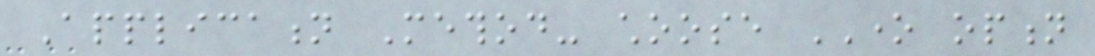Application Method- choose ONE option
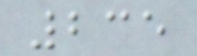235
